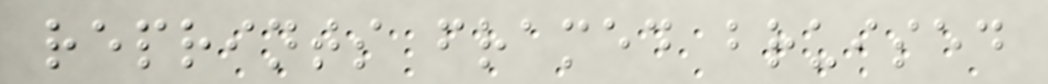reprints framed bruised
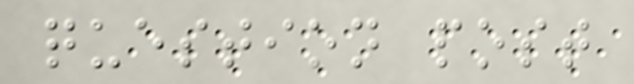question post
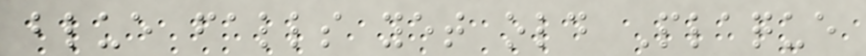blue falls yet old Plaque
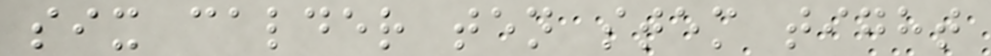six calder ten stem tight
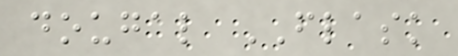dougal FLASK
